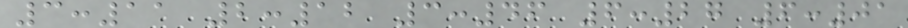3:11 2:12 3:46 6:27 6:01
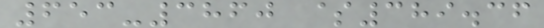653-3860 $389.36
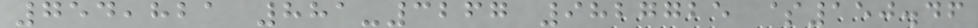754,821 881-3267 9827725 $150.46
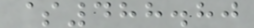$488.80
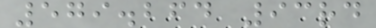579.264 93rd
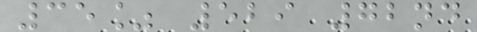35% 529 72nd
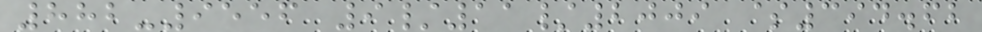882-9556 9/11/2009 $394.62
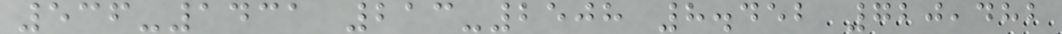536-1431 213-2508 8.452 720,482
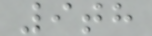9th
